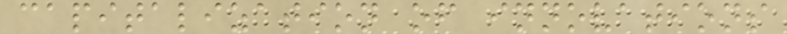capitalization of innovations
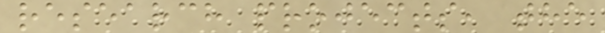research projects, the
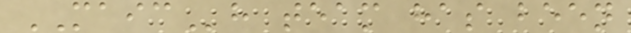MAICh team has been
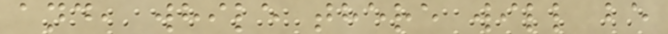and, while there will be
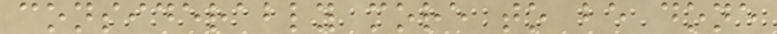considerably more to be done
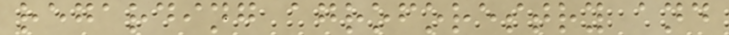regarding agroforestry and
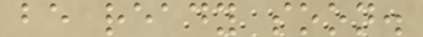be ready soon.
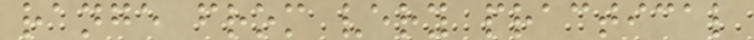range from very practical
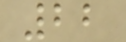22
